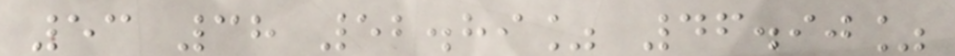53 38 52.89% 46.90%
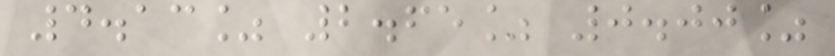4.13% 2.65% 0.00%
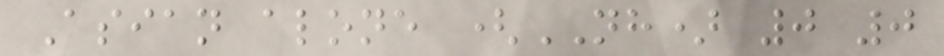Asian alone (NH) 0 0
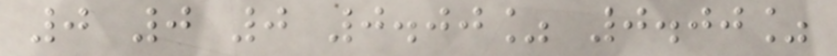0 0 0 0.00% 0.00%
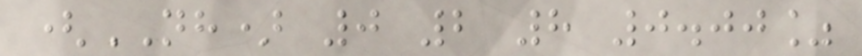(NH) 0 2 8 0.00%
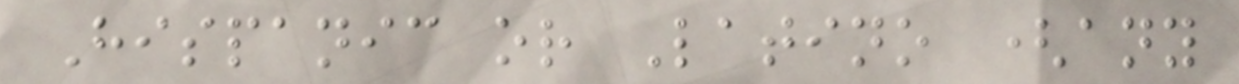Hispanic or Latino (any
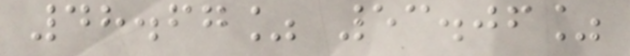48.67% 53.06%
